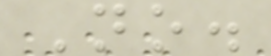No.
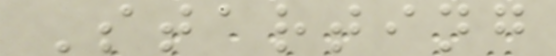Starting
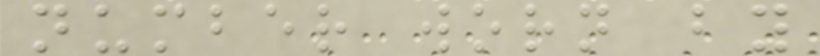number worn by
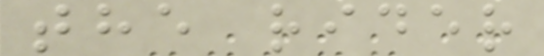the rider
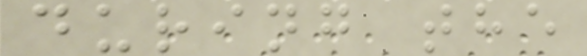during the
